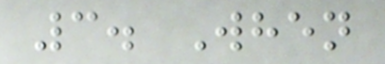3. When
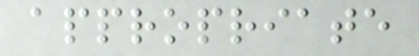appropriate
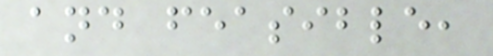and feasible,
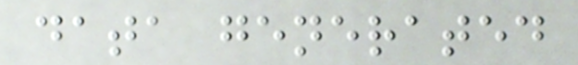data generated
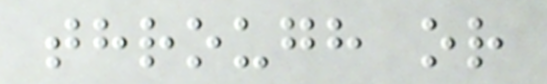through or
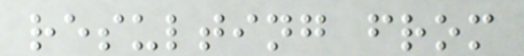resulting from
